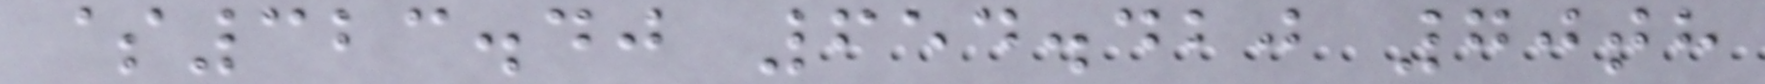$323.40 654.420 70th
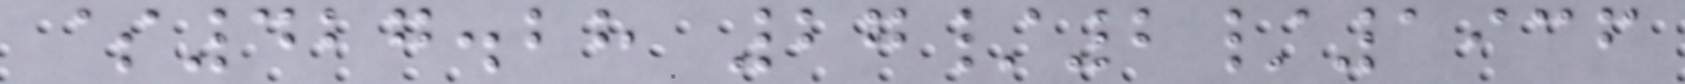$427.28 27/2/1936
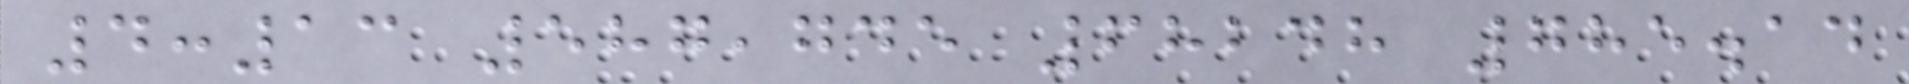4:13 587,745 68248 785.14
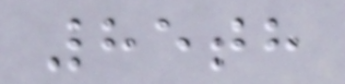85th
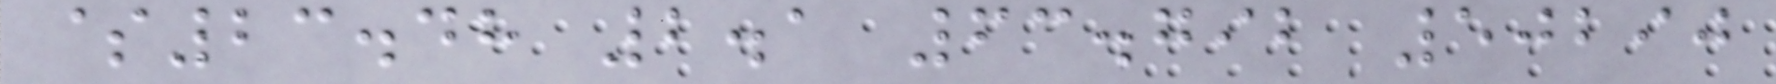$23.48 2.1 63.792 50290
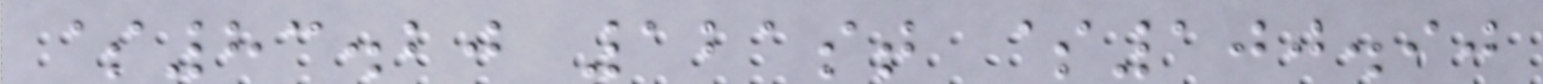$83.20 121st $100.90
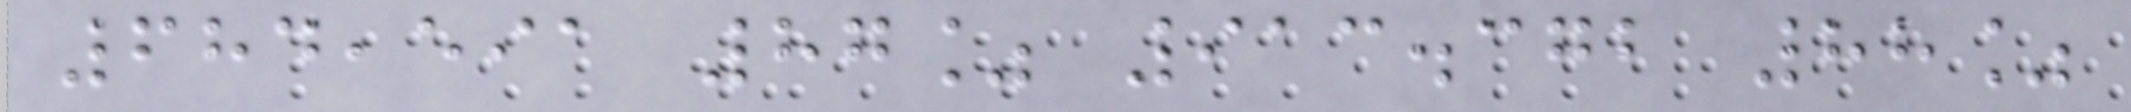684,591 87% 913.372 88%
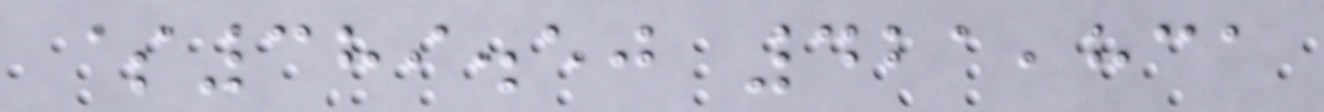$389.50 421,831
